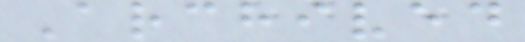Archived
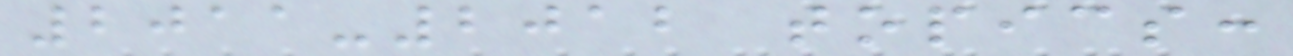2011-2012 topics:
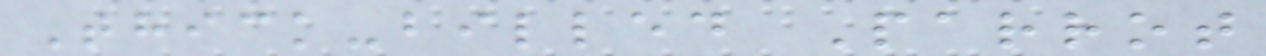Thick-billed Parrot
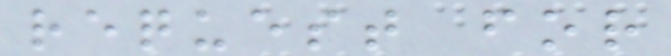request for
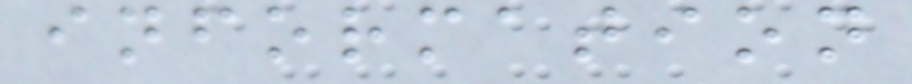information
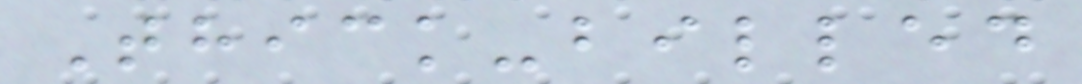Thick-billed
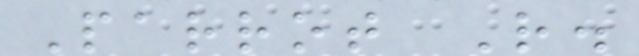Parrot R.
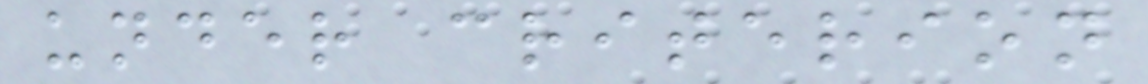under criterion
